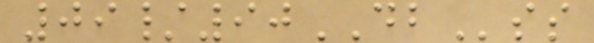09/90DBss
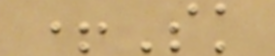+Sk
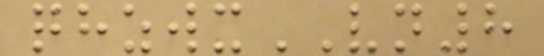qhzwxVN8
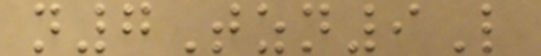n7Tzn9L
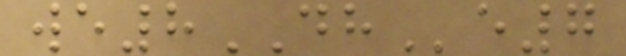we8DHe7
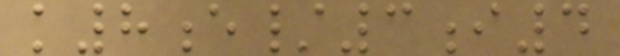k8e/3i4
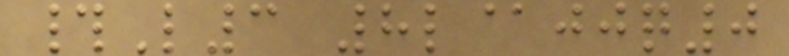#L3 8l@jjq0
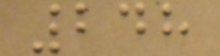248
